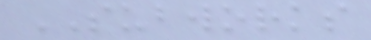SUBWORKS
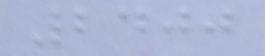2400
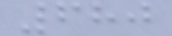680
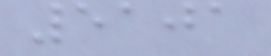5101
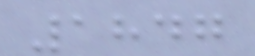1847
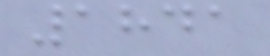1841
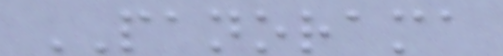PANORAMA
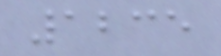1235
